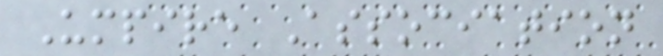Umpire Association
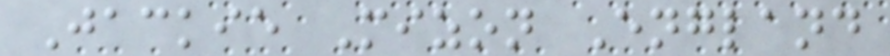Jackie Mizon England
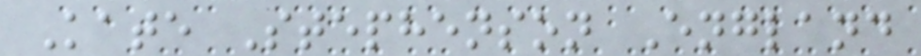Kate Stephenson England
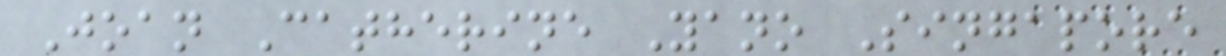Joan Catherine Yano Singapore
